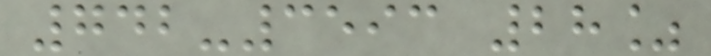742-3593 28%
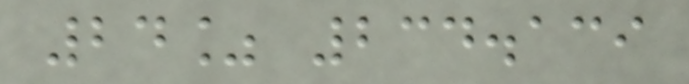24% 234.139
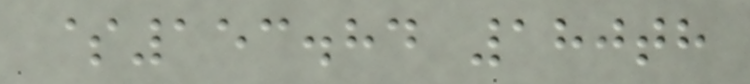$153.84 180th
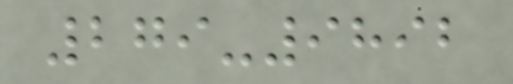279-9892
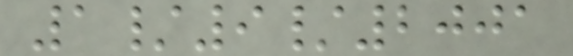1/9/2001
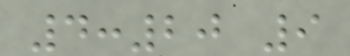4:20 9
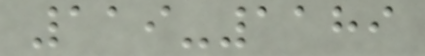119-1189
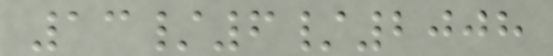13/6/2008
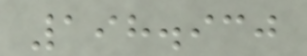198.930
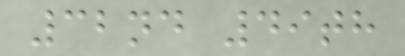32nd 49th
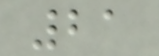21
